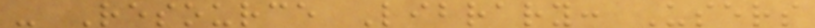- Resource Library: Users
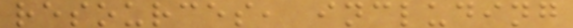resources, including
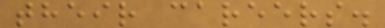their careers.
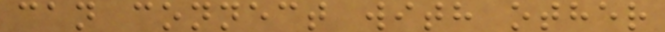can connect with other
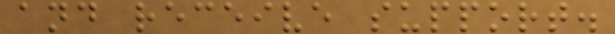and receive support.
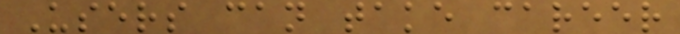Users can take career
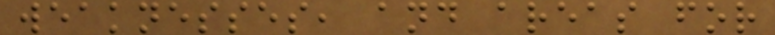weaknesses, and areas for
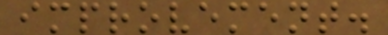improvement.
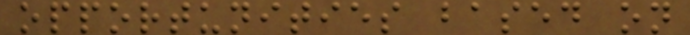opportunities based on
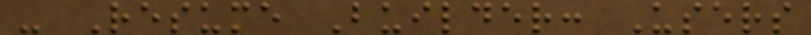- Resume Builder: Users
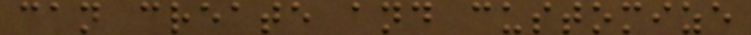can create and customize
